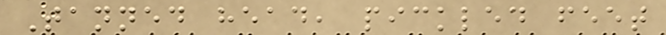Tanned head, pickled feet
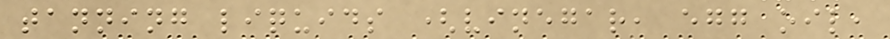tanning liquids (vinegar, egg oil,
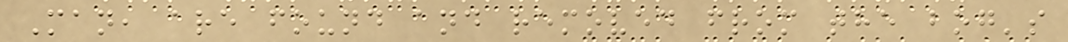Man, are found and removed from the bog's
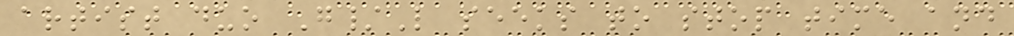artist duo G/L seeks to stop time and
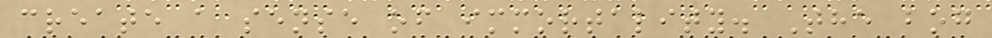create a sense of immortality. The bog
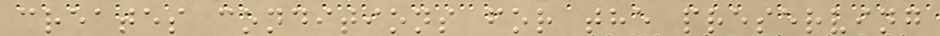creates conditions for the preserving
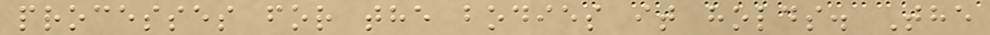processes for the bodies it holds. The
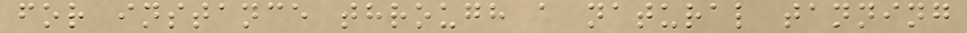for instance through a natural tanning
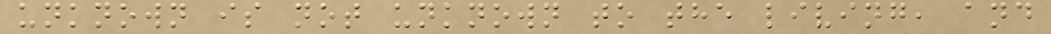unknown is not unknown to the living, and
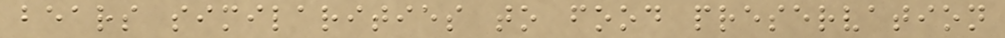bears similarities to food preservation
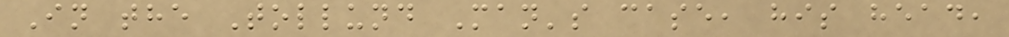In the Tollund Man's case, his head,
